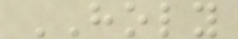HOLY
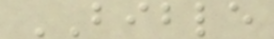BIBLE
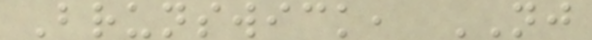Brunswick, NJ
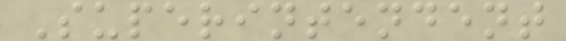Superintendent
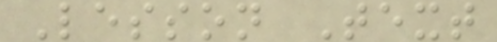Lesson Text
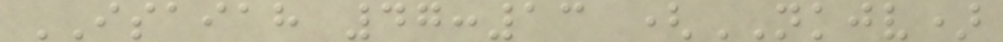ISAIAH 47:13 (NKJV)
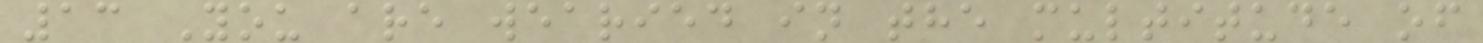13 You are wearied in the multitude of
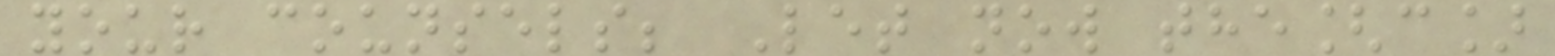your counsels; Let now the[c]
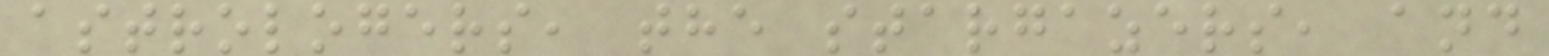astrologers, the stargazers, and
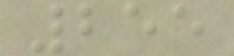255
